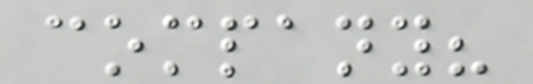company?
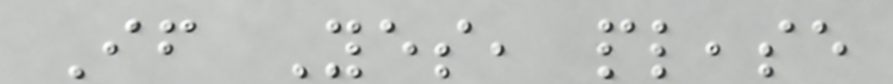If Yes, please
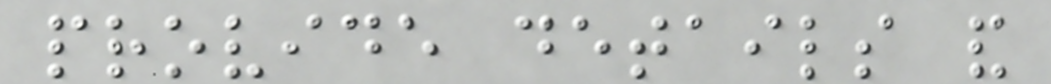provide details and
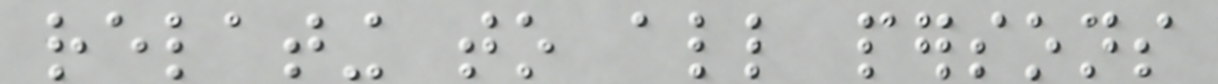relating to all persons
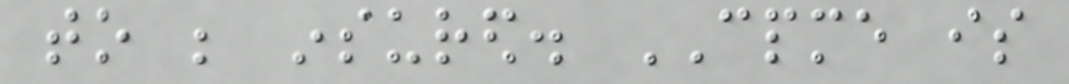to be insured. CPME is
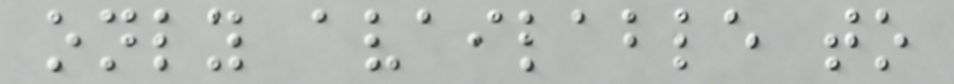only available to
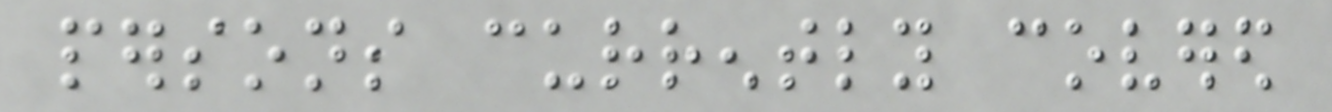persons currently covered
